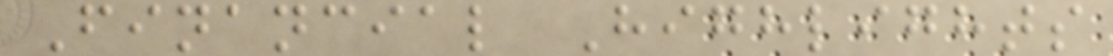Financial Highlights
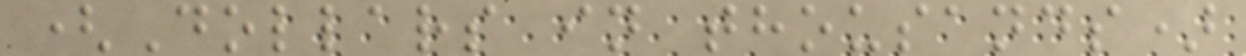(Dollars in thousands)
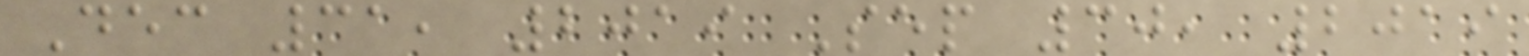Dec 31, 2019 Sep 30, 2019
